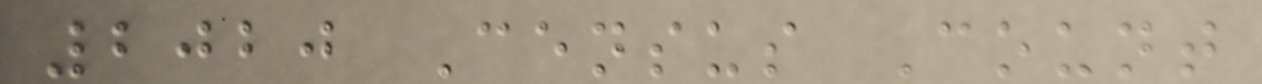2020 Census Count
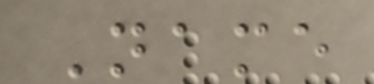Name
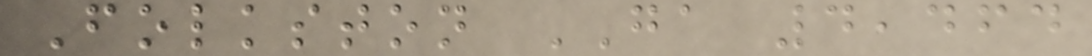Folkston GA 4,464
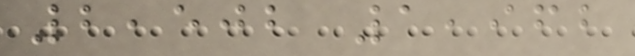2,502 1,962
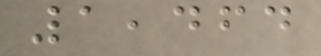1,464
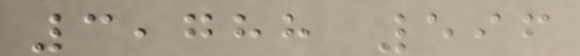3,788 596
